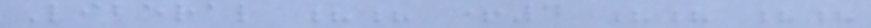Liberal ?? +4 ?? ??
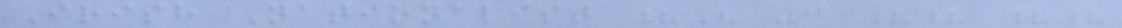Irish Nationalist ?? 0 ?? ??
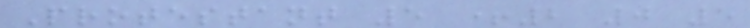Protestant 5 +2 0 5
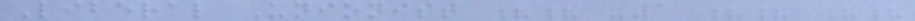Liberal Unionist ?? -1 ?? ??
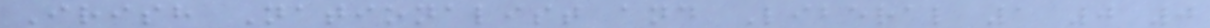Irish Nationalist and Liberal 1 0 0
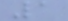1
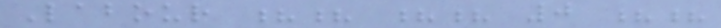Labour ?? ?? 0 ??
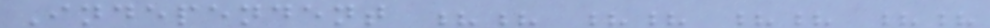Independent ?? ?? ?? ??
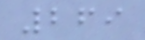269
